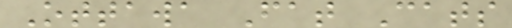Ottawa Fat Cats
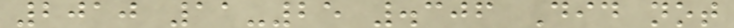2010 11-25 .306 Did not
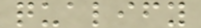qualify
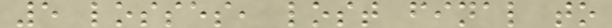5 losses, lost final to
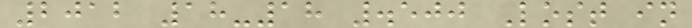2012 18-18 .500 Lost in
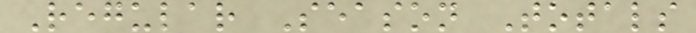Regular Season Totals
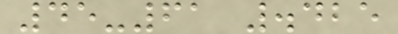45-61 .425
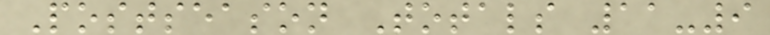Postseason Totals 11-9
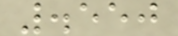.550
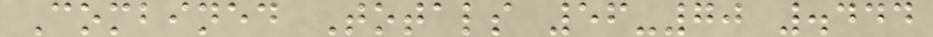Combined Totals 56-70 .444
